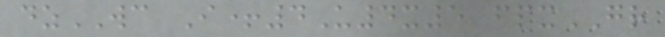dzWC I+4U4x5 fpxGR
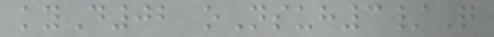kyD02 oNsuh3/Q
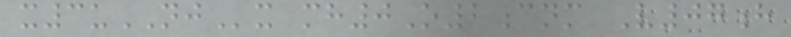x3uNJx mh0O2cnm V07h
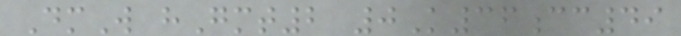DmW hGmt2 0K36cc49
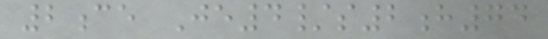2ce Je4/s2h74
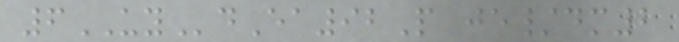6UYdEa92P je/dm2
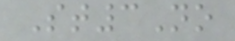St3No
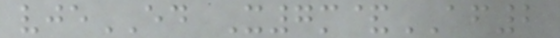vjeED X7m&AF2
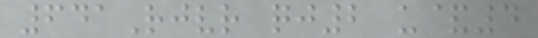641Rjvr qj2 u&4
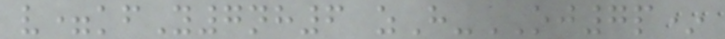v=kfY7nh6 zH-OJ7p*
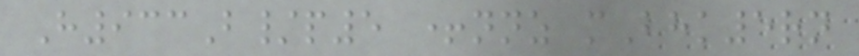H933B/p5 +nnz mBhk5rn
